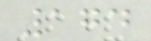174
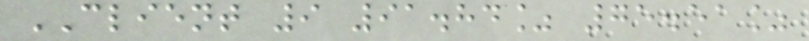CLIENT 9 91.84% 75.51%
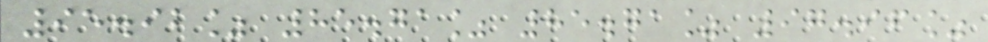95.92% 85.71% 85.71% 97.96%
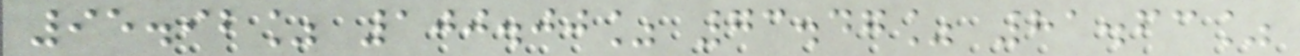95.92% 100.00% 73.47% 81.63%
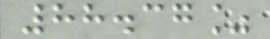88.37%
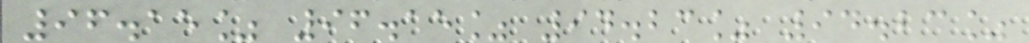96.15% 96.15% 94.23% 94.23%
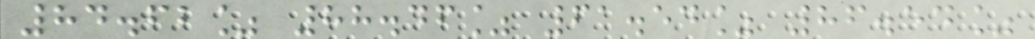84.62% 88.46% 61.54% 86.54%
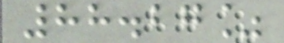88.27%
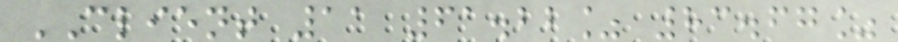CLIENT 11 61.22% 83.67%
